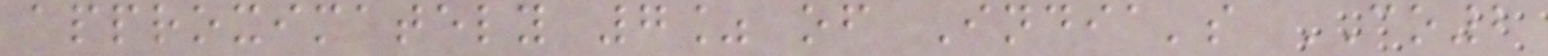approximately 7% of India's CO2
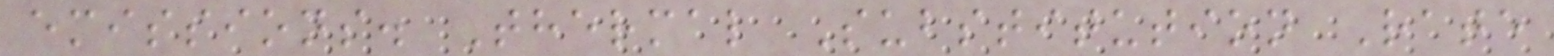emissions. Thermal Substitution Rate
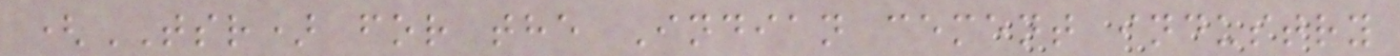(TSR) for the Indian cement industry
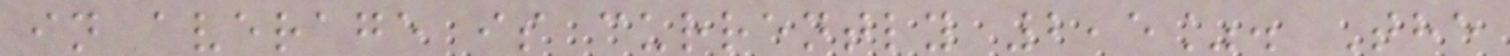in average is currently 2,5%. The
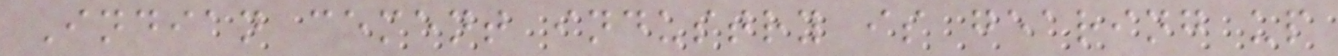Indian cement industry is gearing up
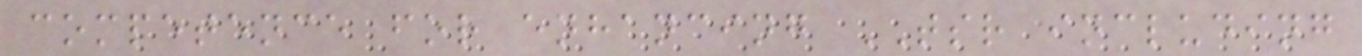competence for enhancing TSR including
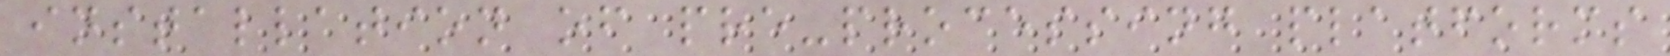installation of pre-processing platforms
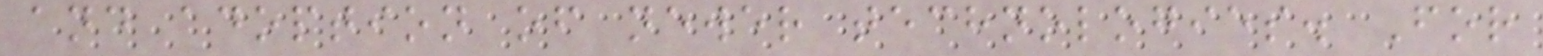and adoption of newer technologies. For
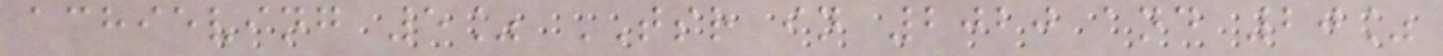achieving 5% TSR in 2020 and 20%
